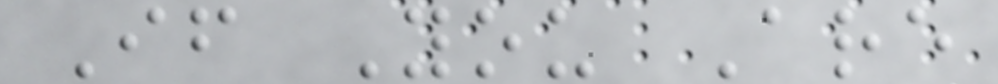If You Are
